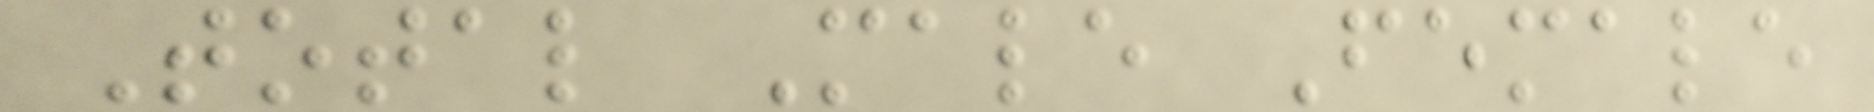Total Male Female
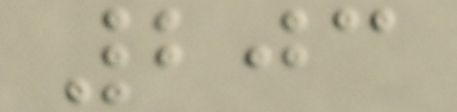203
